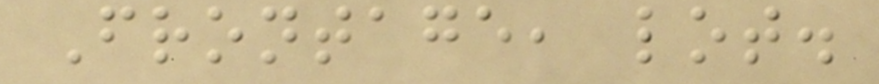Frontage, lot.
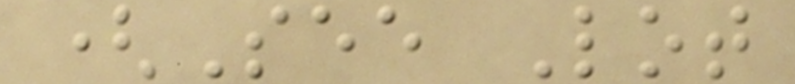(See Lot
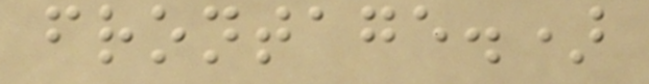frontage.)
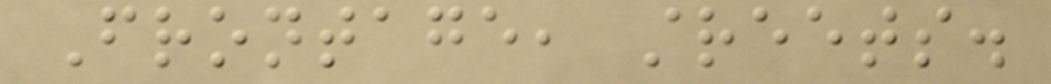Frontage, streets.
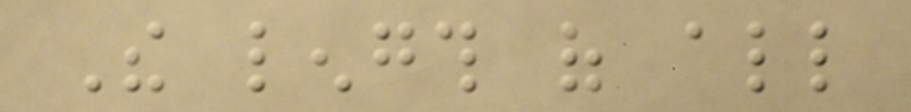The length of all
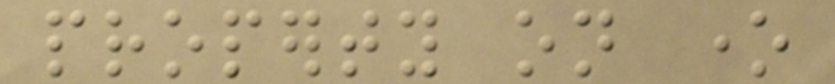property on one
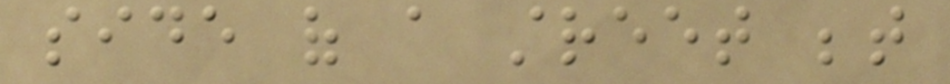side of a street between
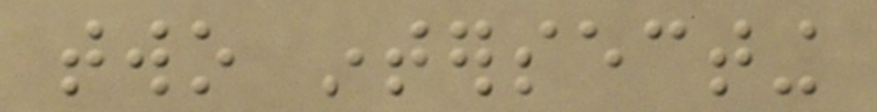two intersecting
